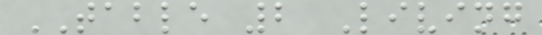TABLE 2 Living
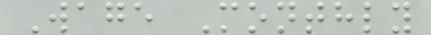Wage Monthly
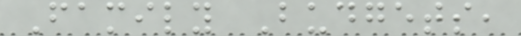Family Budgets,
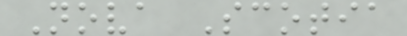Nova Scotia
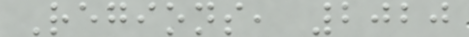Regions, 2020
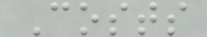Costs
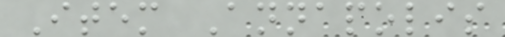Item Annapolis
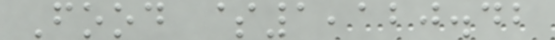Food $1,120.42
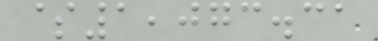$1,073.31
